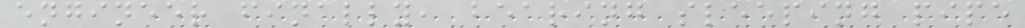engineer finally, bearing sleeping pipe
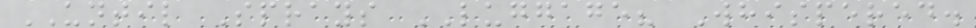UNTIL Sprays LUGGAGE? Whispered.
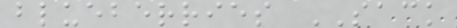blueberries SACK
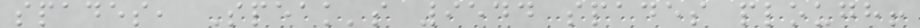spades, Speak's 9544 spades plough!
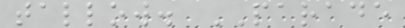tallow. PARADE
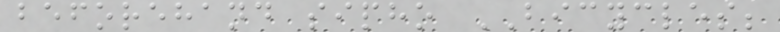beforehand sipho BICYCLES;
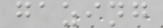gazing
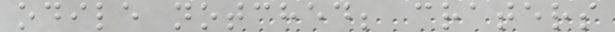odile notched; craters
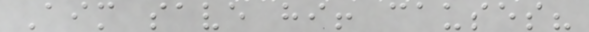Aim save hi! causes?
